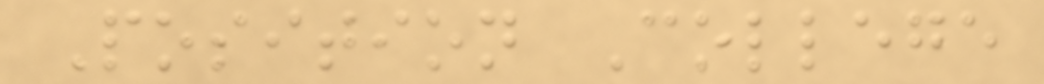Position College
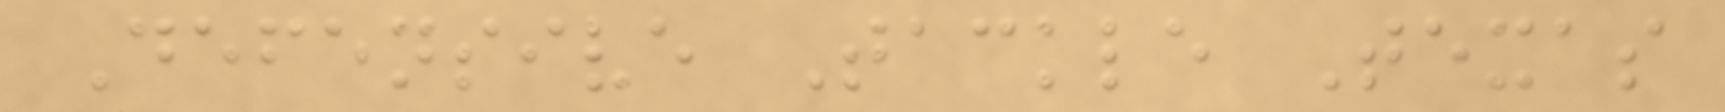Defensive Tackle Texas
